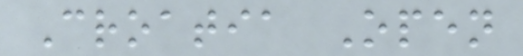Croatia Open
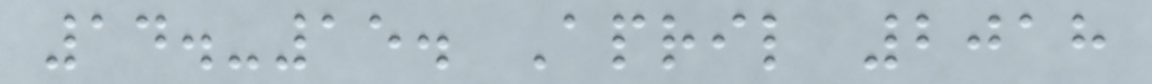14.-15. April 2018
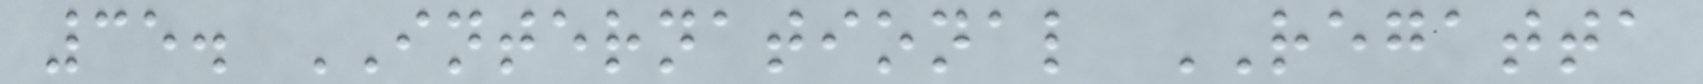35. INTERNATIONAL REGATTA
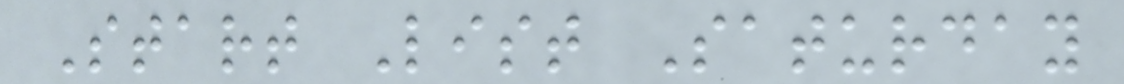Start List Saturday
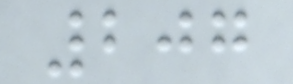207
